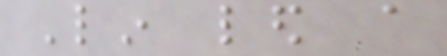Lin led a
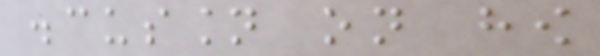discussion on how
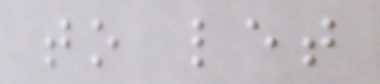to let
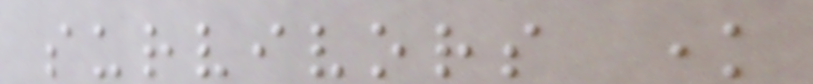survivors know
